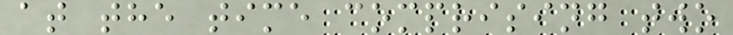at the time comprising two
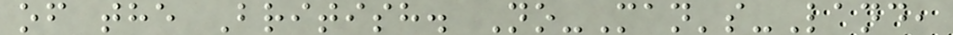of the British. No-Man's-Land,
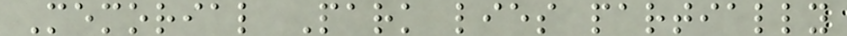Memorial Park lies partially
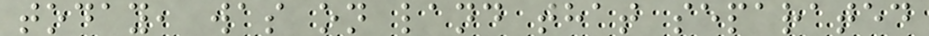today, was on land that separated
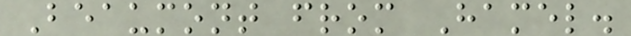Beaumont from Hamel.
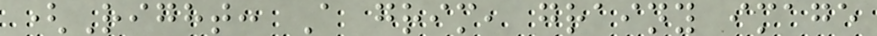(Right: A grim, grainy image
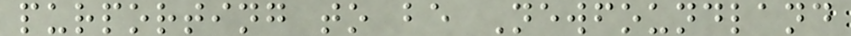purporting to be Newfoundland
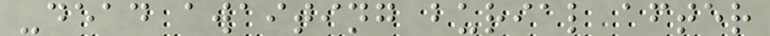-dead awaiting burial after
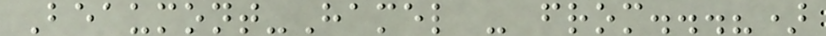Beaumont-Hamel - from...?)
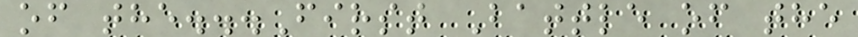of the...First Battle of the
